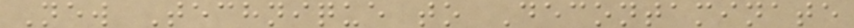New Technique to Decontaminate
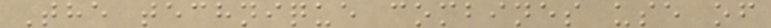The technique combines use of
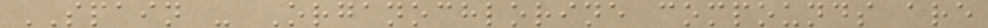SPAIN - Organochlorine compounds are
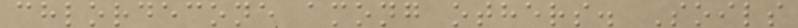chlordecone among others. Soils
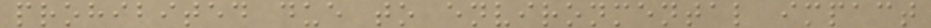prohibited due to environmental impact
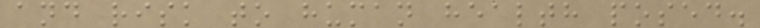and risk to human health posed.
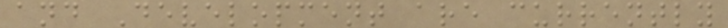and Development are currently
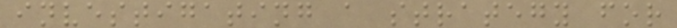investigating a strategy for
